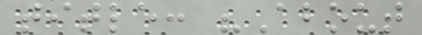title: "About
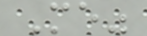Me"
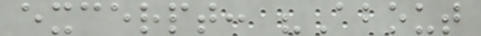excerpt: "About
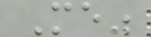Me"
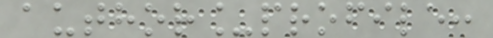author_profile:
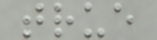true
